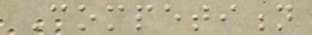Competition
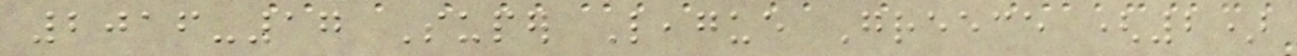2016-17 Super League Greece (2)
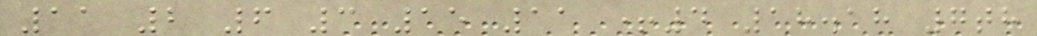11 2 6 3 15 11 +4 18.18 7th
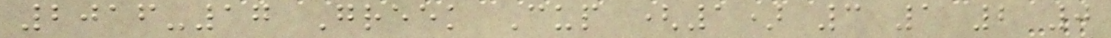2016-17 Greek Cup (1) 3 1 2 0
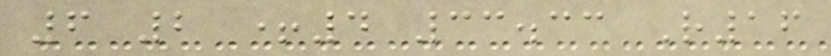6 2 +4 33.33 R16
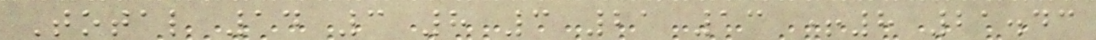Total 14 3 8 3 21 13 +8 21.43
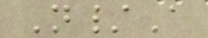N/A
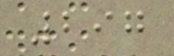297
